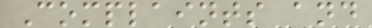Complaints and
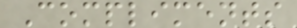Compliments
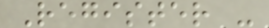Register -
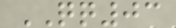QQ03
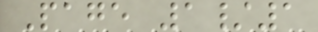Page 1/1
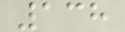138
